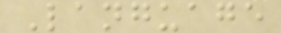Language
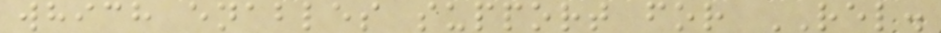which enables support for REL.
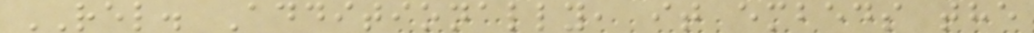REL. Additionally, it embeds the
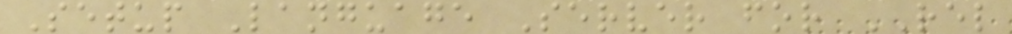Setup Language Server for REL
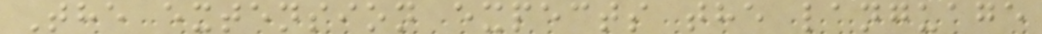The extension expects the language
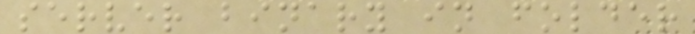server binary in folder
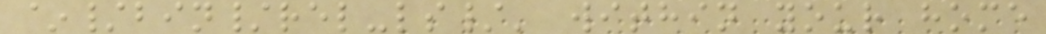~/bin/rel-ls/' within your home
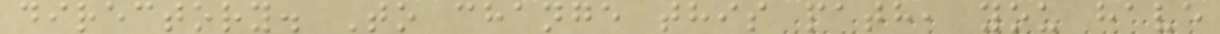directory. To change this path, you have
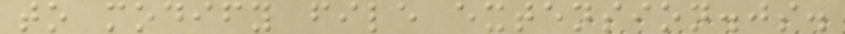to modify file extension.js.
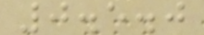0.5.0
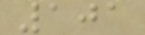101
